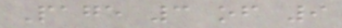Page 3 of 9
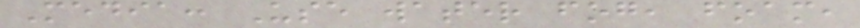Media: Use water fog, foam,
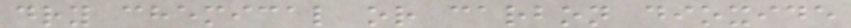dry chemical or carbon dioxide
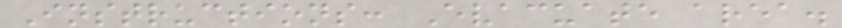Instructions: Evacuate area.
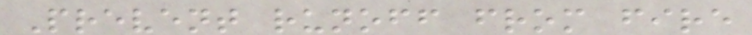Prevent runoff from fire
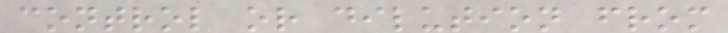control or dilution from
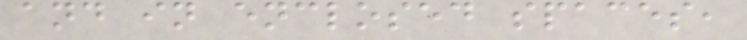and in enclosed spaces,
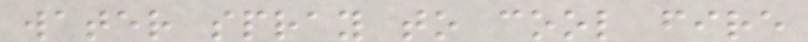water spray to cool fire
